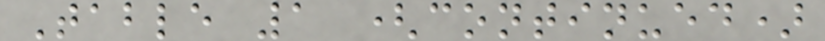Table 1 (continued)
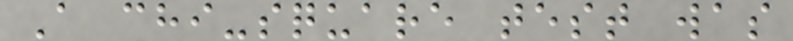A chi-square test was
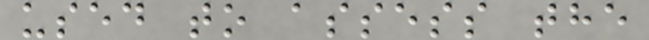used to assess the
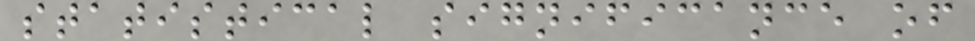statistical significance of
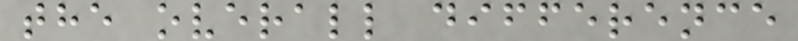the overall difference
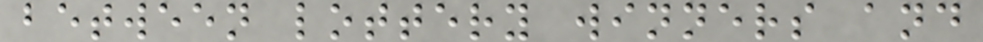between lottery winners and
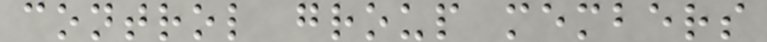control group members
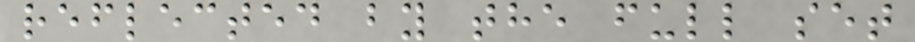reflected by the full set
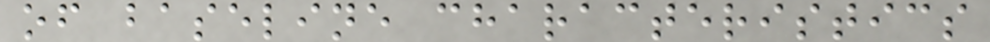of baseline characteristics
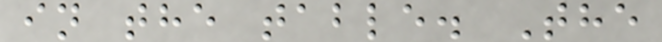in the table. The
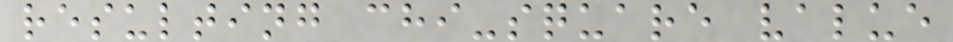resulting chi-square value
